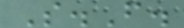S.F.
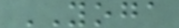YOGA
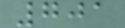701
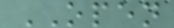OPEN
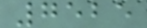7525
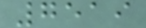7519
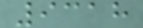9318
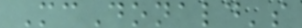McDonald's
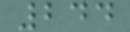244
